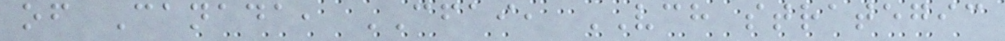of Canada, CFAI, VCH strategic
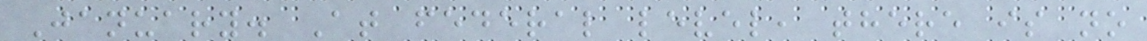January. At federal level, there is no
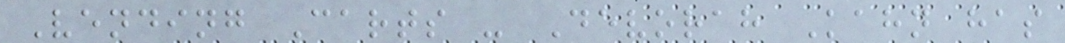Vending Carts - Devorah Kahn has
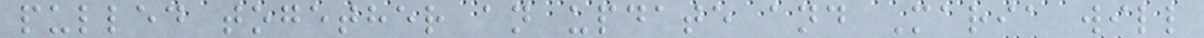pulled together an update and Maria will
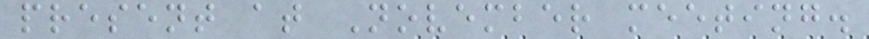present at November meeting.
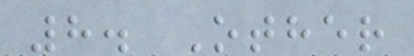8. Other
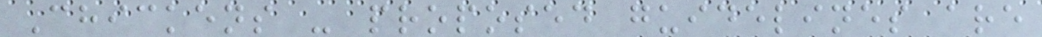Chickens - proposed guidelines are
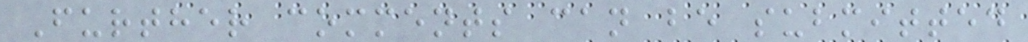Further comments can be submitted
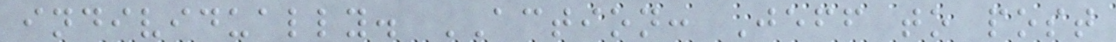individually. ACTION: Jeff to post
